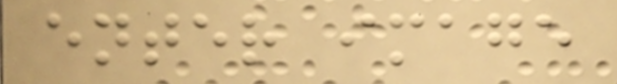enter image
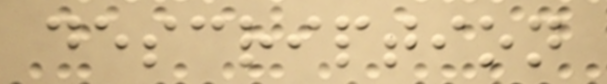description
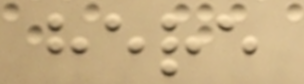here
